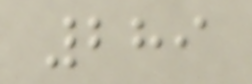289
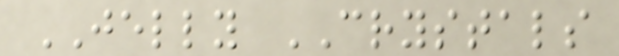JELLY CRYSTALS
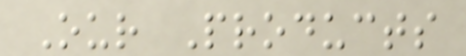Our Products
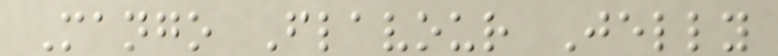Mango Flavour Jelly
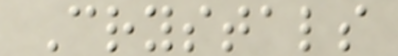Crystals
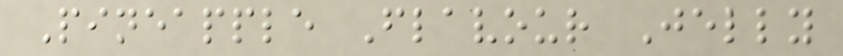Pineapple Flavour Jelly
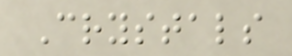Crystals
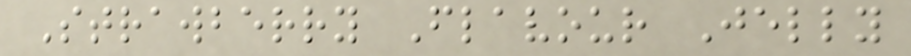Strawberry Flavour Jelly
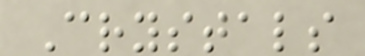Crystals
